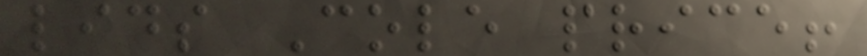lids Cole price!
